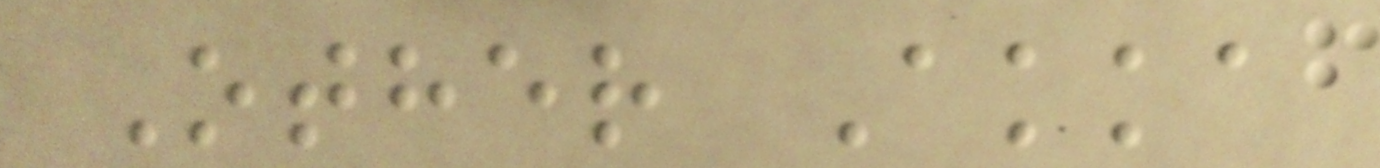Other Akka
